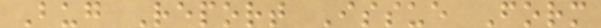Bug Report Issue Form
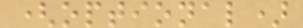(optional)
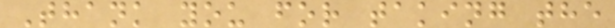Thank you for taking the
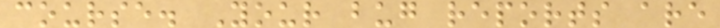course. Your bug reports are
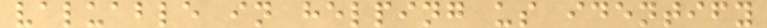valuable in helping us identify
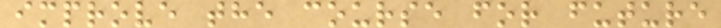improve the course for future
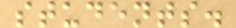students.
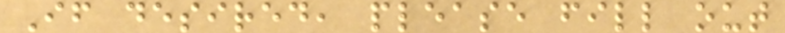If desired, please fill out
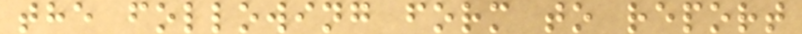the following form to report
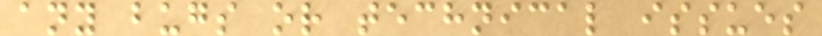any bugs or technical issues
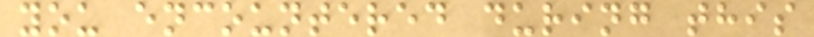you encountered during this
